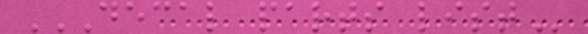DECAL PARTS LIST
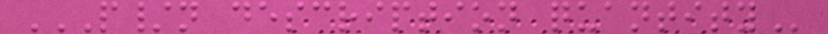P/N DESCRIPTION QUANTITY
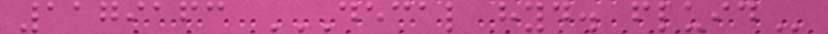1179163 DECAL HYD. FLUID
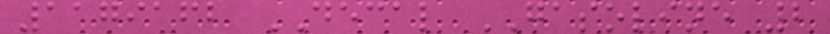1179162 DECAL GASOLINE 2
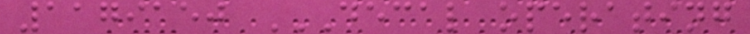1179150 DECAL OPERATING
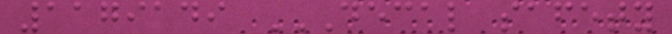1179149 DECAL SAFETY
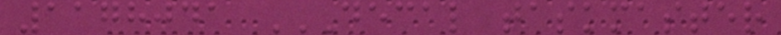1178041 DECAL TASKMASTER
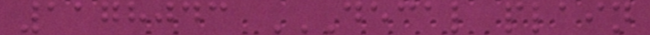1178043 DECAL PLAIN
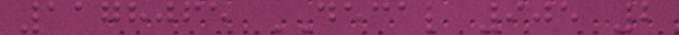1178065 DECAL 905 2
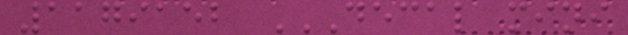1179152 DECAL MINI
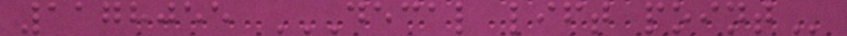1178055 DECAL LIFT POINT
